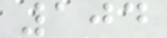104
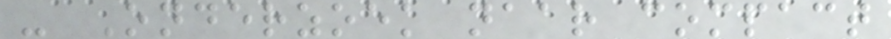- Onderzoek naar compact
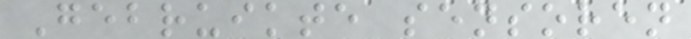Gebruikte sensoren
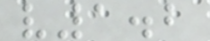v1.2
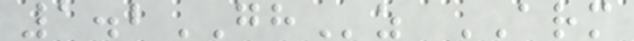1.2GHz ARM
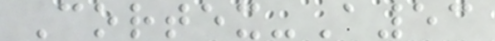Cortex-A53
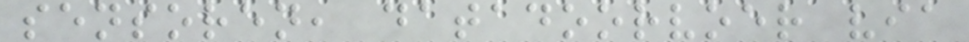sensoren, datadoorvoer via
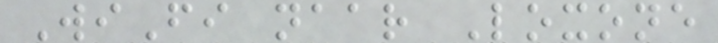WiFi naar Loxone
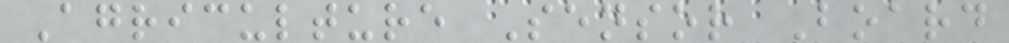Agriculture Sensor Board
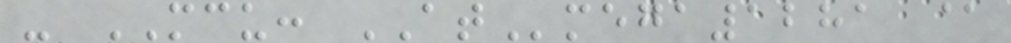- MCU: ATmega1281 @
